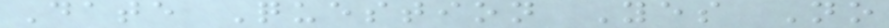Date Question Yes No
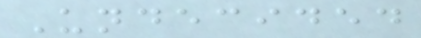Undecided
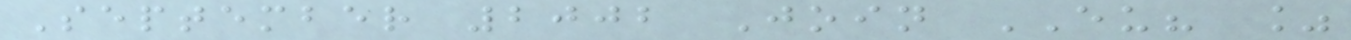September 2002 Join EU? %
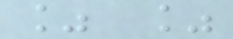% %
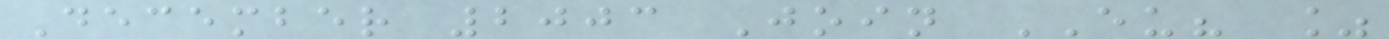December 2003 Join EU? %
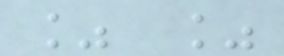% %
